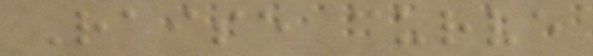Raise curve
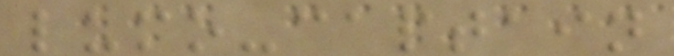lumo-captain
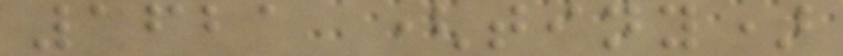1621 (tiny)
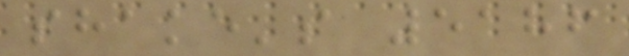shake's 5186
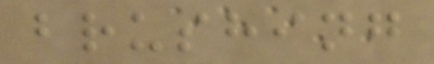brushing
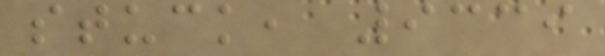stuck, 9339
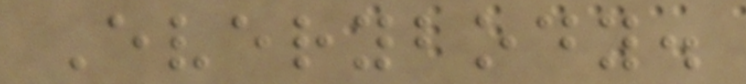Everybody.
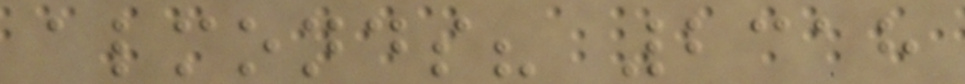almonds? 2318
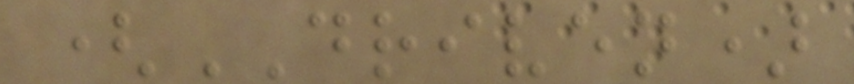(DRIVEN)
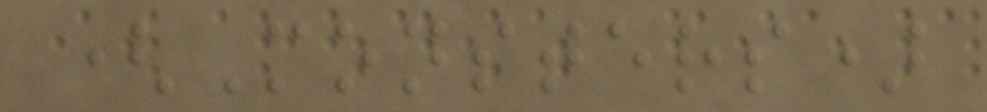(Monsters)
